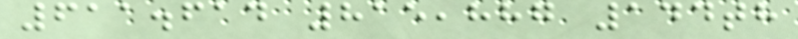611.614 815,887 144th
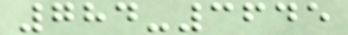784-3645
